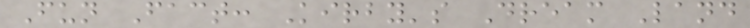Fun Fact: Kirby's Dream Land
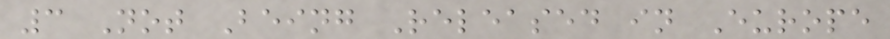3 Not Being Released in Europe
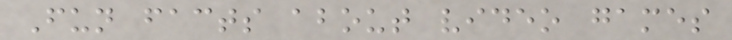Fun facts about video games
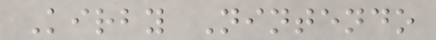Kirby Nintendo
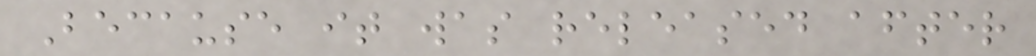Because it was released after
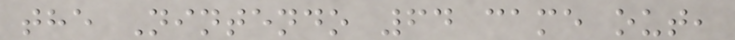the Nintendo 64 came out,
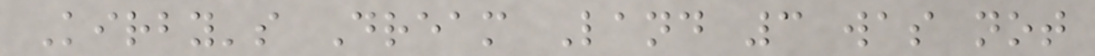Kirby's Dream Land 3 was not
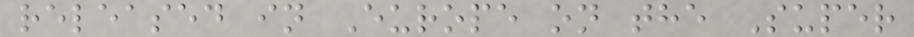released in Europe on the Super
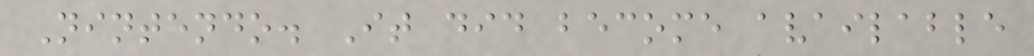Nintendo. It did become available
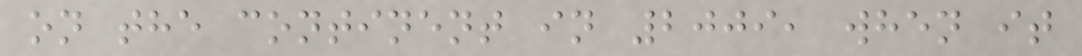on the continent in 2009, when it
